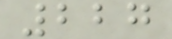227
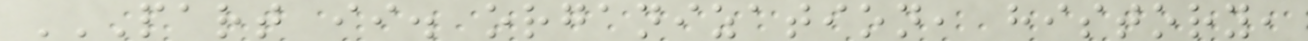PART II. ORGANIZATION, HISTORY,
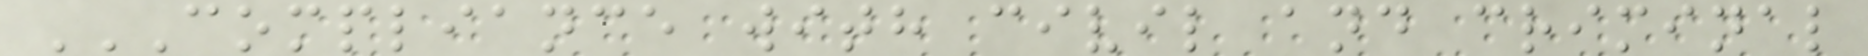COMPLIANCE WITH CIVIL AND CRIMINAL
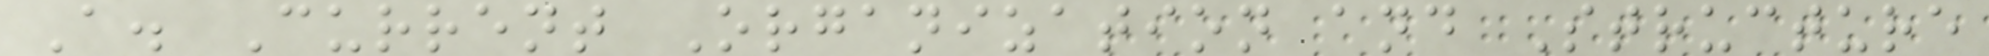A. Current Organization and Structure
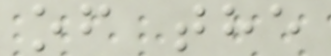of the
